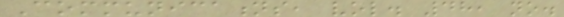Communications, vol. 48, no.
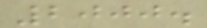2000.
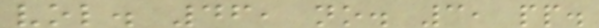vol. 46, no. 3, pp.
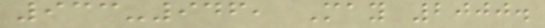933-946, May 2000.
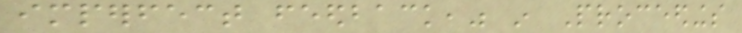imperfect feedback," in Proceedings
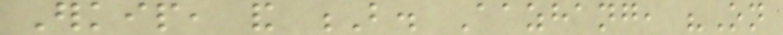Erkip, and B. Aazhang, "On
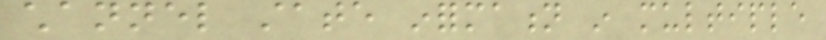channel state information in multiple
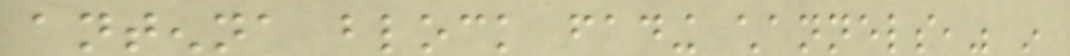antenna block fading channels," in
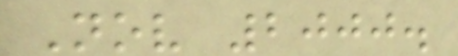Nov 2000.
